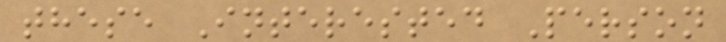these Interested Person
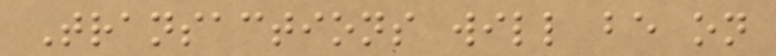Transactions will be on
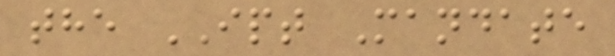the IPT Mandate
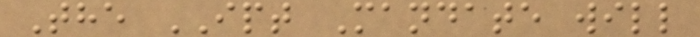The IPT Mandate will
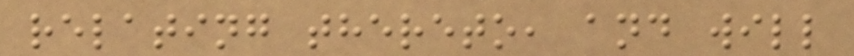relating thereto, and will
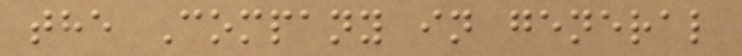the Company in general
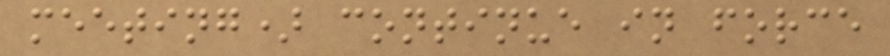meeting) continue in force
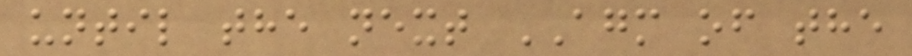until the next AGM of the
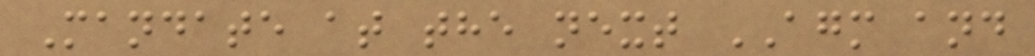Mandate at the next AGM and
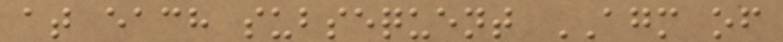at each subsequent AGM of
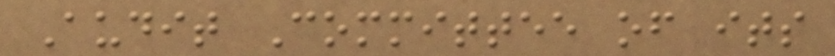Audit Committee of its
